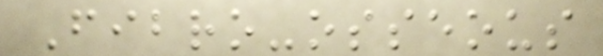Fibro-osseous
